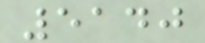5140
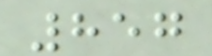857
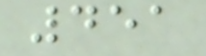451
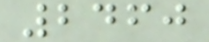2460
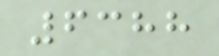6388
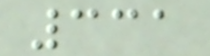331
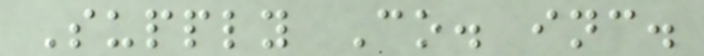Supply Co. inc.
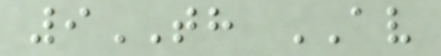9TH AV
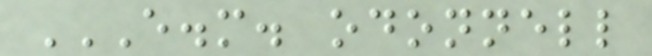E.M. ODONNELL
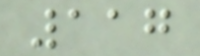117
